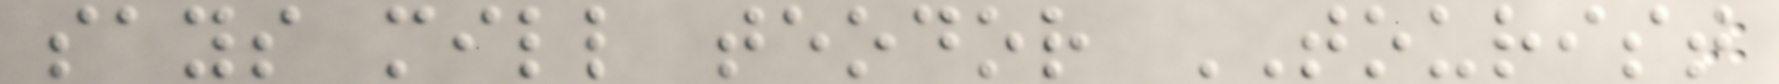says mill teodor TOURIST
